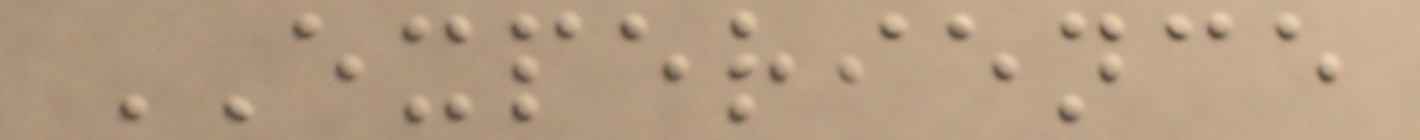EXPERIENCE
